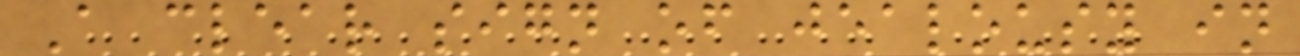A clear sign of jealousy in
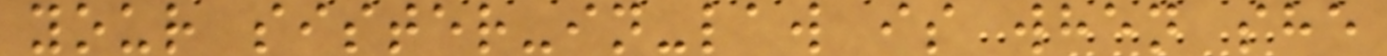your sister-in-law is when she
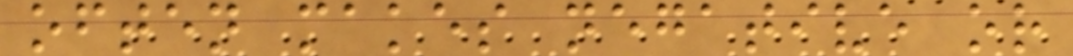often makes negative or
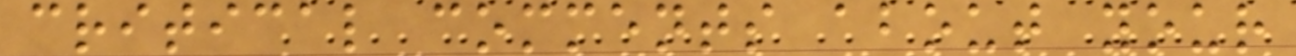critical comments about your
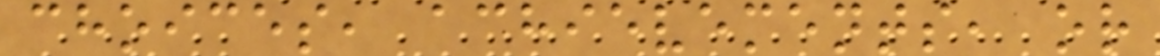choices, achievements, or
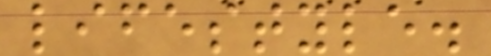lifestyle.
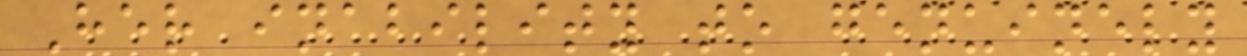Her inability to genuinely
